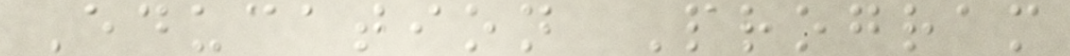Education Program
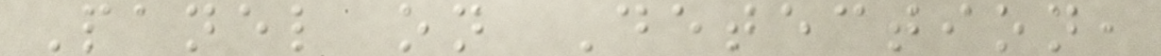Panel on Detection,
